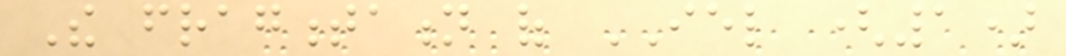The fragmentation of IEL (1)
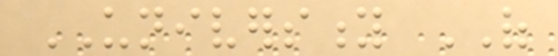UNIVERSITY OF
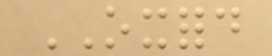OXFORD
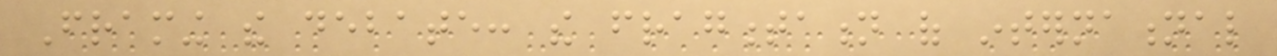Framing the debate: the fragmentation of international
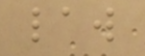law
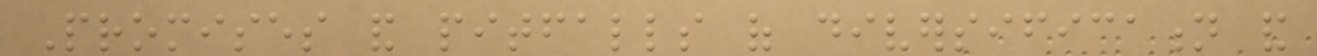Promises and pitfalls of diversification and
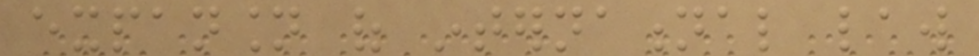expansion of international law
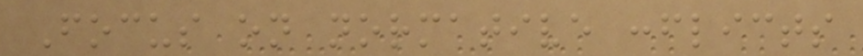Focus on normative conflicts
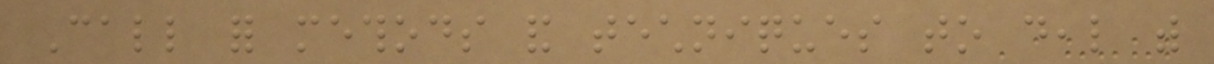Call for methods and techniques to deal with
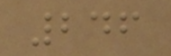246
